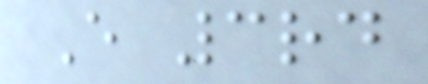E 3rd
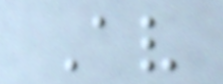Av
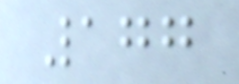177
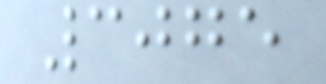3075
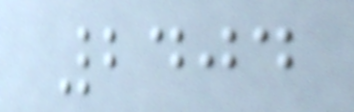2404
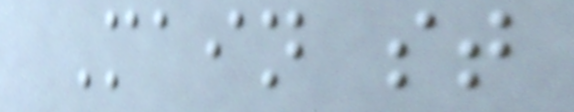Main st
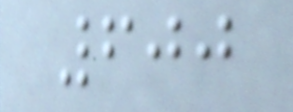600
